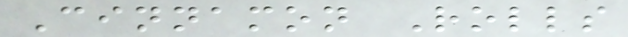Cinnamon Rolls
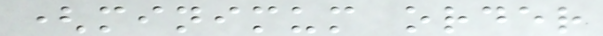(minimum order
